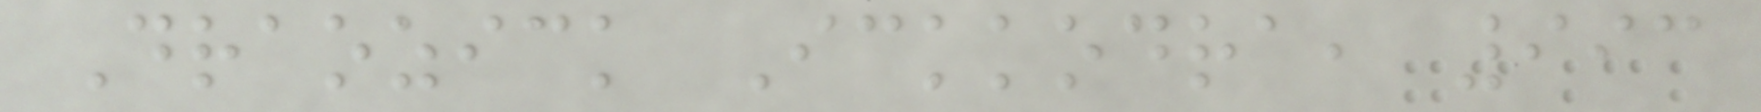Draozick Ickkodra, 993
